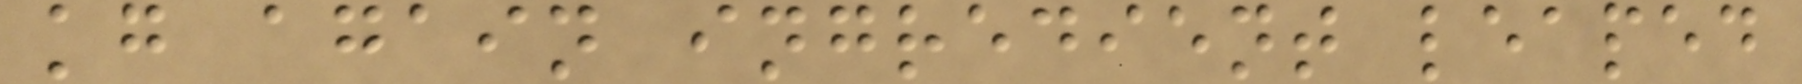kg again ingredient leaped
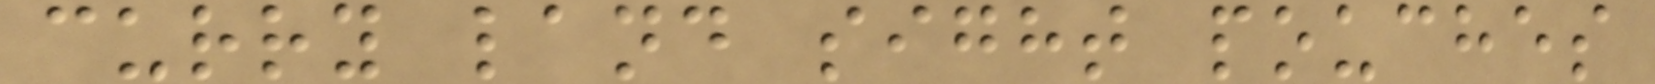curry land sight pouches
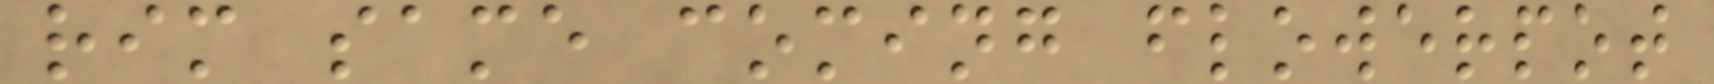rim same coming flowerpot
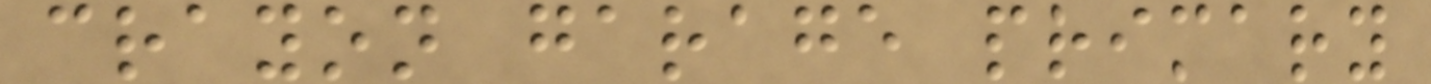crayon garage primary
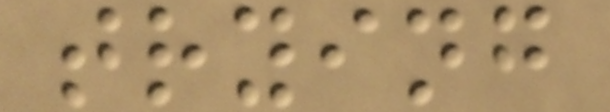trying
